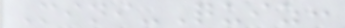Mini-Quiz:
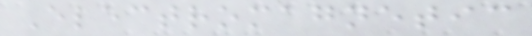Electromagnetic
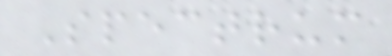Spectrum
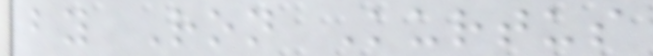by Ron Kurtus
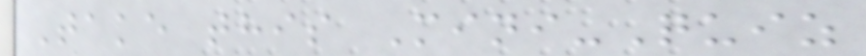Take this Mini-Quiz
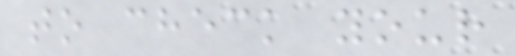to check your
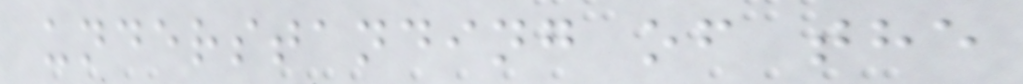understanding of the
